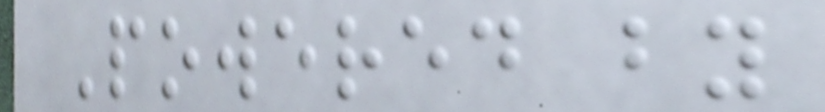Powered by
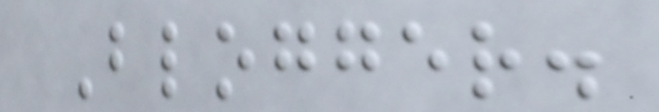Blogger.
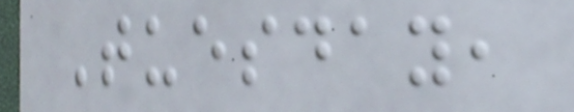Tuesday,
